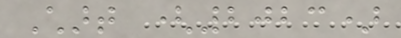Chart (2023)
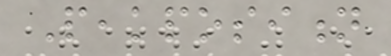Peakposition
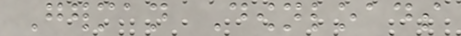German Downloads
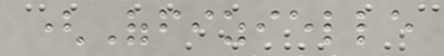(Offizielle
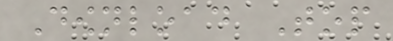Download Top
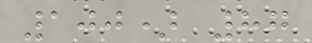100) 87
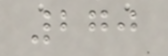270
